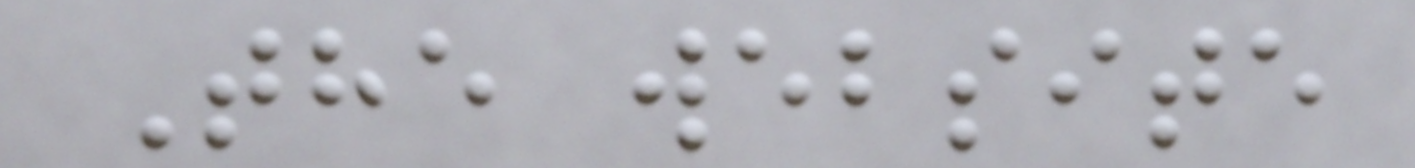The website
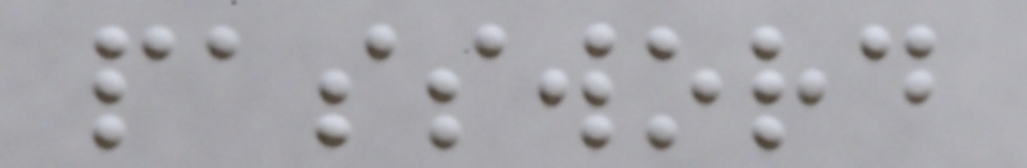password
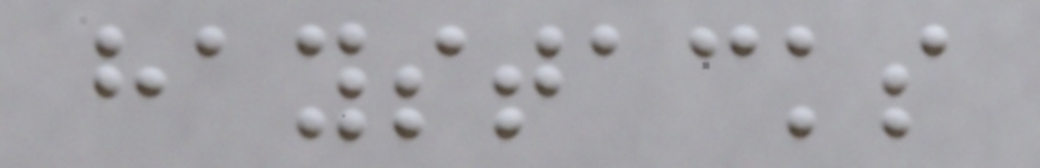haystacks
